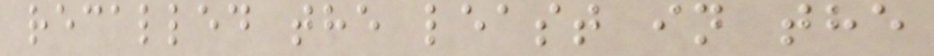recalled the least in the
